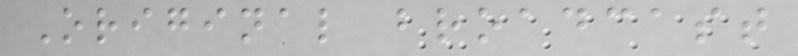Original broadcast
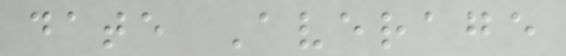date Average
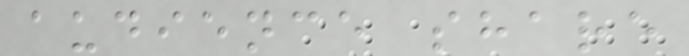audience share
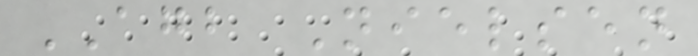AGB Nielsen
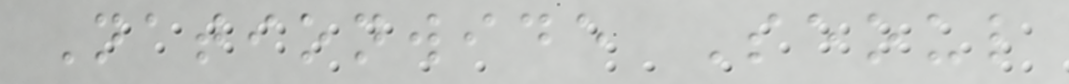Nationwide Seoul
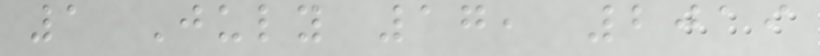1 July 17, 2019
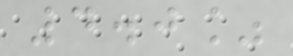4.0%
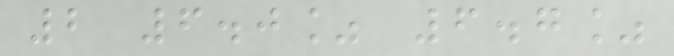2 6.0% 6.7%
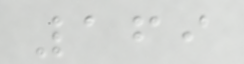169
